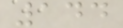144
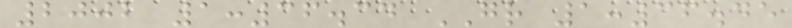2002 1:36.34 GR 1:36.45
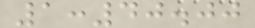1:40.00
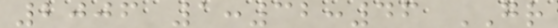2006 1:32:46 GR
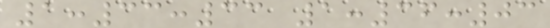1:33:33 1:36:03
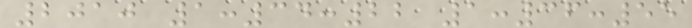2010 1:34:22 1:36:55
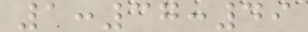1:37:49
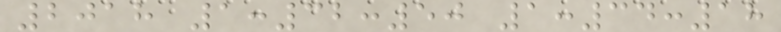2018 1:32:50 1:34:18
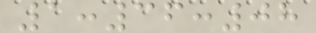1:36:08
